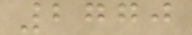2770
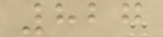827
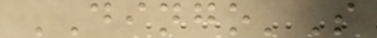DINGO'S
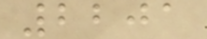2201
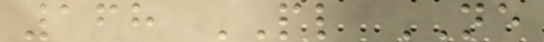168 PL NE
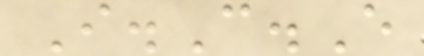I.C.E
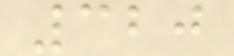320
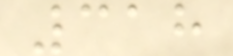318
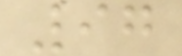97
